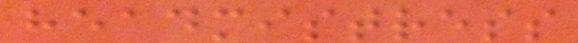headmistress
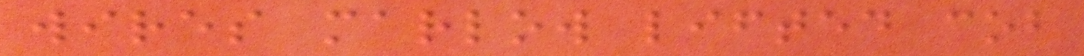wires marlow lifted cob
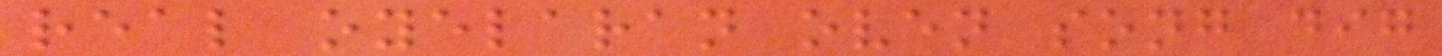real oyelaran oven song dig
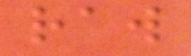raw
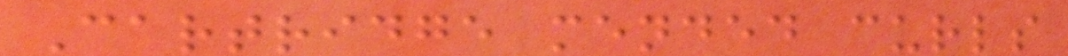Cartridge mended curls
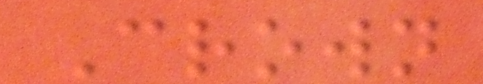Crown
